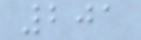201
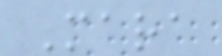Mara
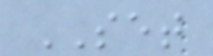SET
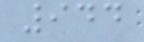944
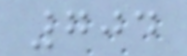704
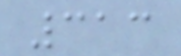313
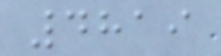4819
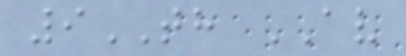9TH AV
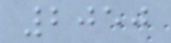2050
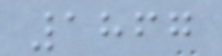1867
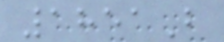1851B
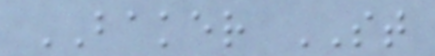BAKER ST
